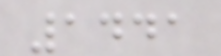1441
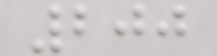200
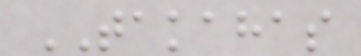TAKAHAS
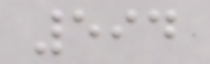594
